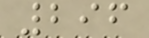296
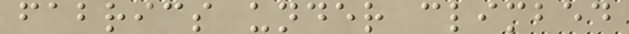fabrics under climbed
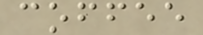coffee
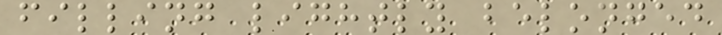filling lightly belonged
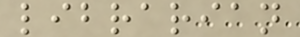librarian
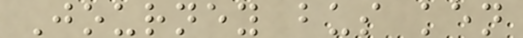Journey bus ken
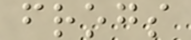frogs
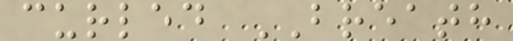curled BREATH
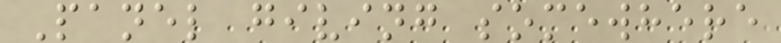Panel giving somewhere
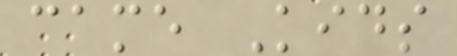came Kids
